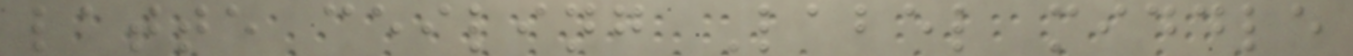latte ceiling Label middle
